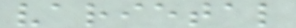varietal
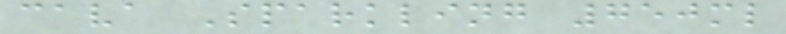cava Sparkling 750ml
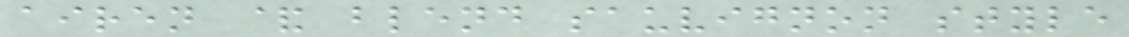airen & blend sauvignon style
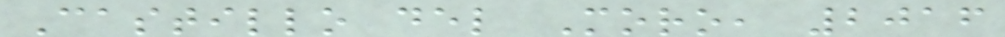Castillo del Moro, 2016
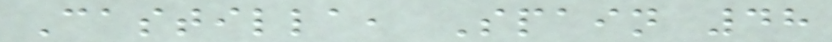Castilla, Spain 48
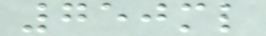750ml
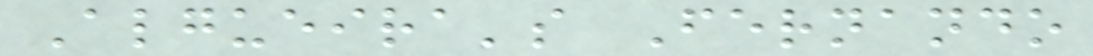Algueira's Fernando
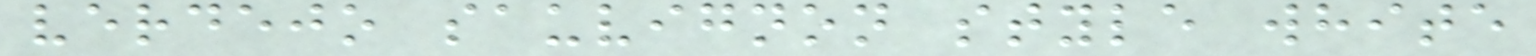verdejo sauvignon style white
